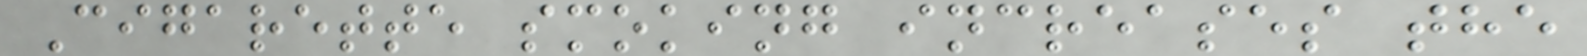Cigarette smoking increases the
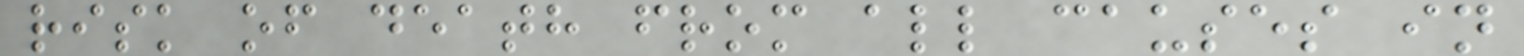risk of death from all causes in
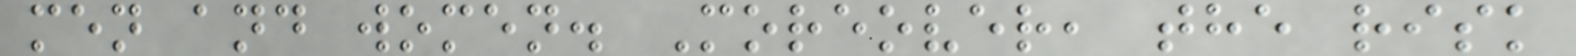men and women. Moreover, the risk
